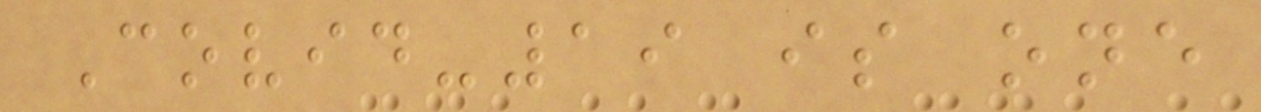Covid-19 is one
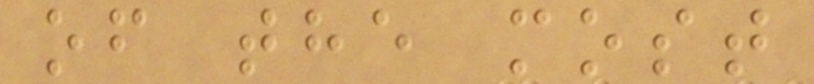of the most
